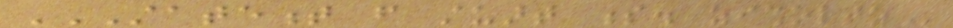STATEMENT FROM STUART S. ZISHOLTZ
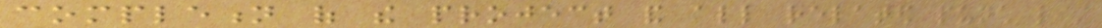completion of the project and all related punch list
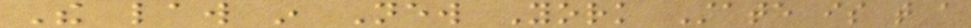The law in New York State is that a
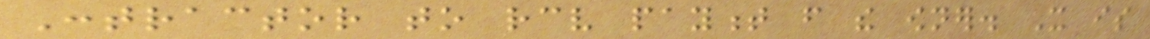Contractor to receive payment from the owner. It is
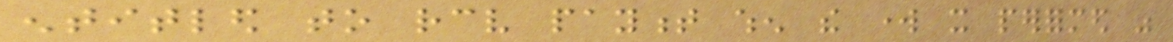entitled to receive payment when the work it performed was
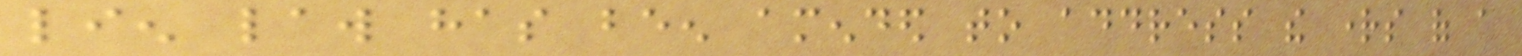lien law has been amended to address the rights of a
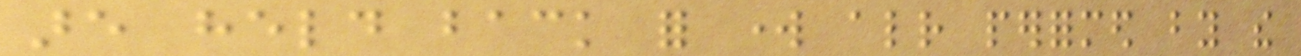are held back for work already performed by the
